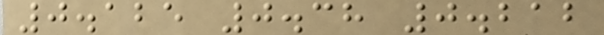0.125 0.38 0.212
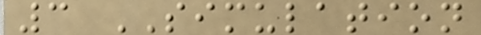3 SIMULATION
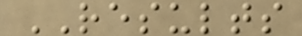RESULTS
